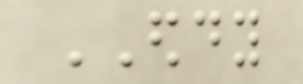EDDY
